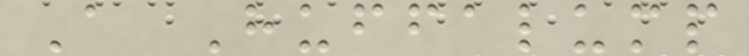A Huffalump
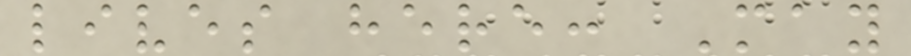lives here: May
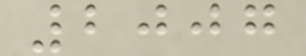2007
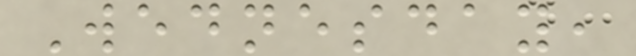Wednesday,
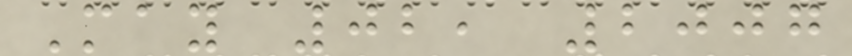May 02, 2007
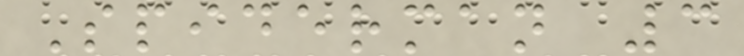Spiderman 3
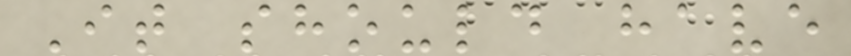It should have
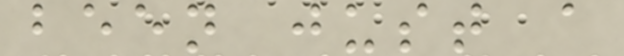been just a
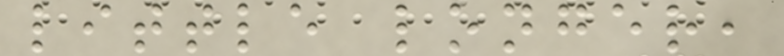little longer,
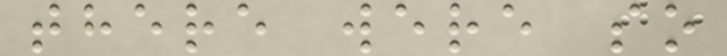there were so
